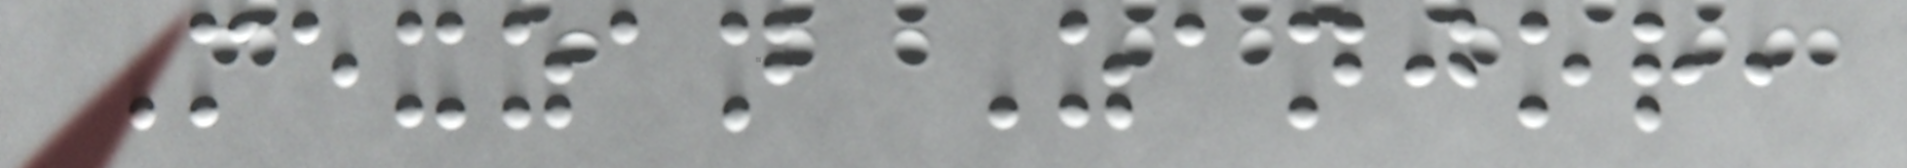Mexzan Zanjor,
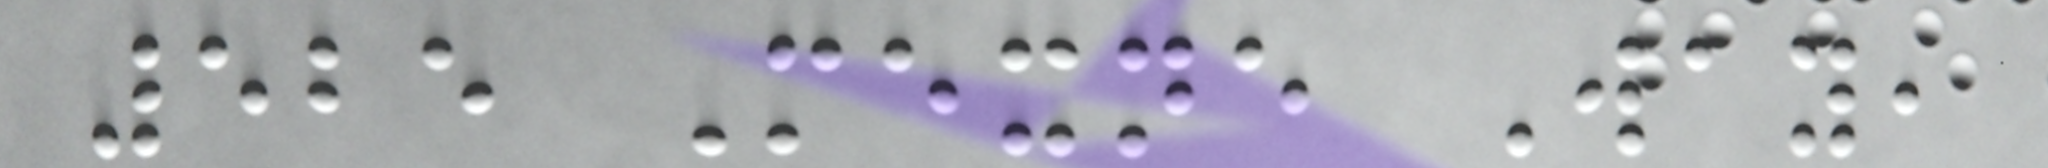525 Mexne Way,
